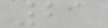21
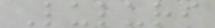Luluri
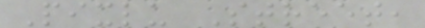Pixlu Street,
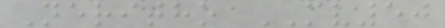Neritho MV50
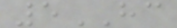5HC
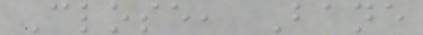Close, Bane
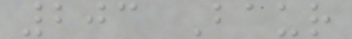203 Baur
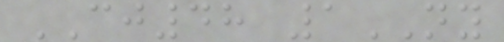CJ48 1NY
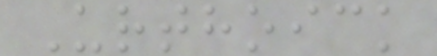Urthoick
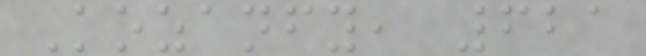Kozanfy, 621
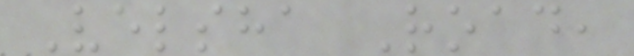Velsha Road,
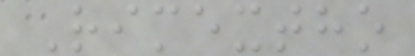Rimextho
